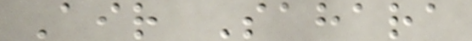Air Sahara
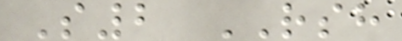S2 RSH
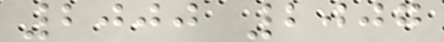2000 2007
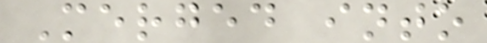Merged into
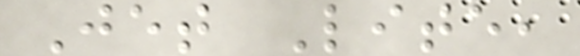Jet Lite,
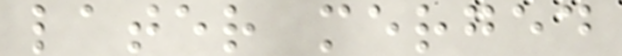later merged
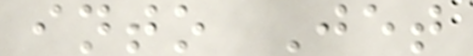into Jet
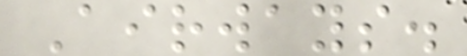Airways.
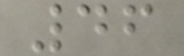46
